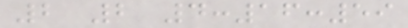2 2 4:16:59
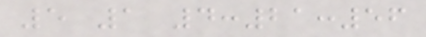5 1 4:21:56
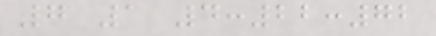7 1 4:22:72
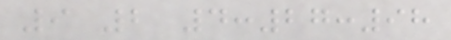9 2 4:27:98
